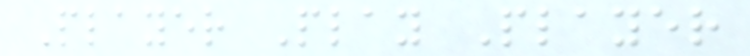Player Play Player
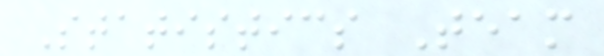Statistics Team
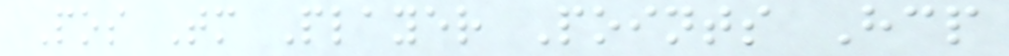Pos Tm Player Points Hcp
